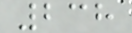238
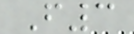F3
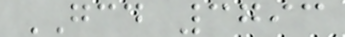GCD 3793
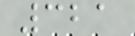321
